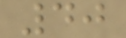40
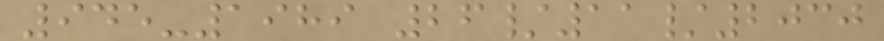945-1989 26/11/2030
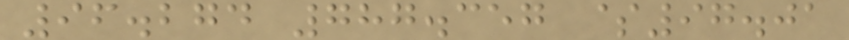96.274 787.357 $97.01
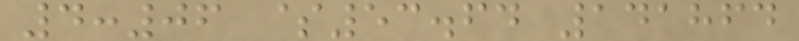4:06 $53.64 141864
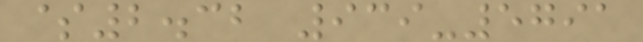$2.32 939-5791
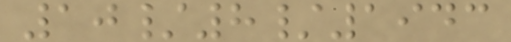10/8/1943
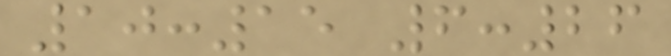10:15 6:26
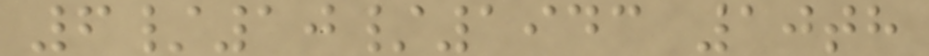6/10/1943 10th
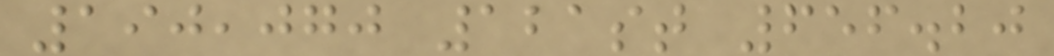190,070 121st 656.20
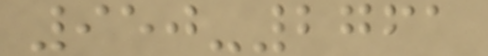950-2761
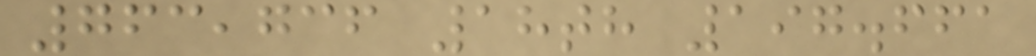763,736 18th 197.661
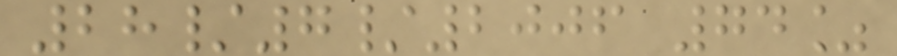28/7/2006 74%
